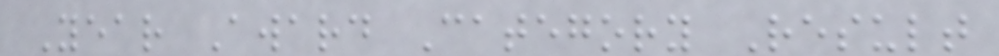Year Award Category Result
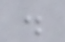.
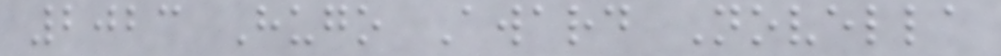2023 Hugo Award Novella
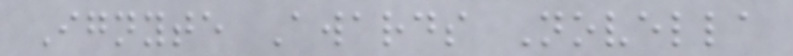Ignyte Awards Novella
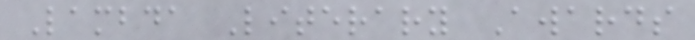Lambda Literary Awards
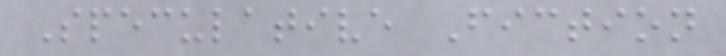Speculative Fiction
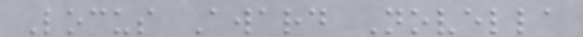Locus Award Novella
